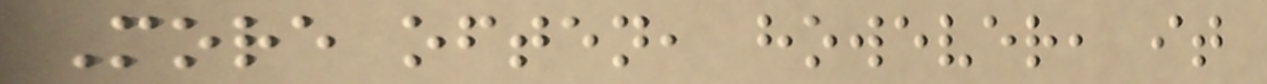More often, however, it
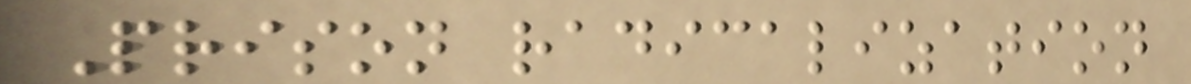Prison radicalization
